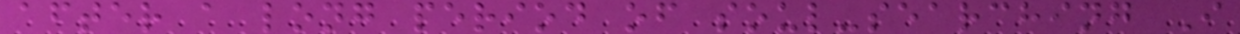after a long period of soul-searching I
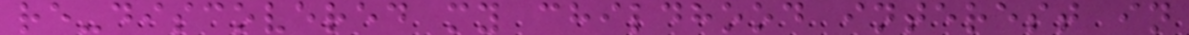re-discovered my childhood interest in
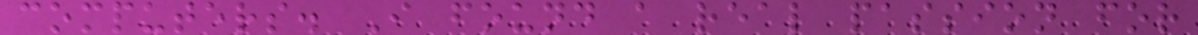computers. I found a real passion for
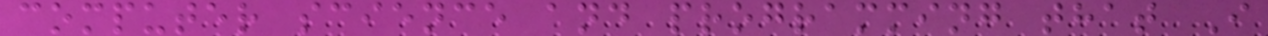computer science and programming that I
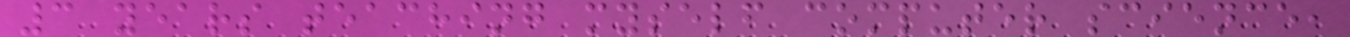3 years teaching myself computer science,
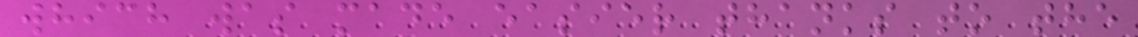which was made easier thanks to the
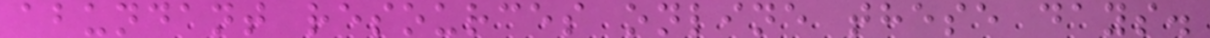abundant resources online these days.
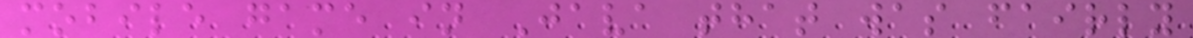mobile game in Java that was fairly
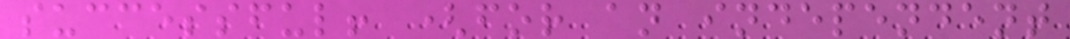successful! (for an independent
